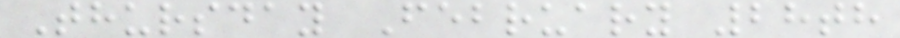Thursday February 28th
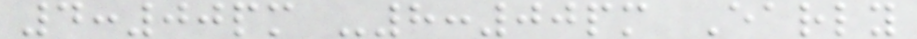4:00pm -8:00pm Early
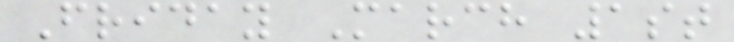Friday March 1st
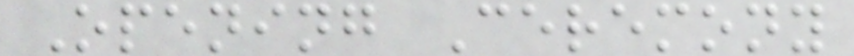Opening Ceremony
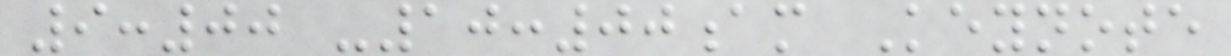9:00 -10:00am Keynote
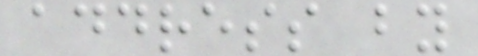address by
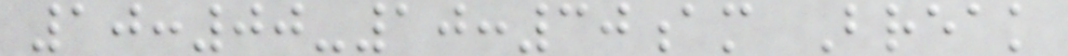10:00-10:30am Break
